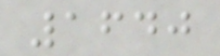1640
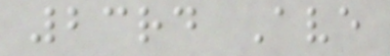23rd Ave
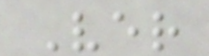Ver
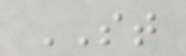ST
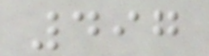497
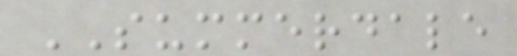SUMMERDALE
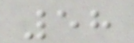58
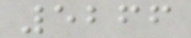5266
